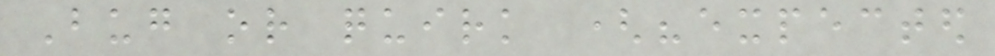Bug or quirk ("expected
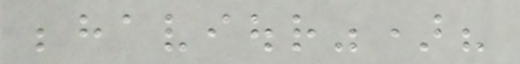behaviour")?
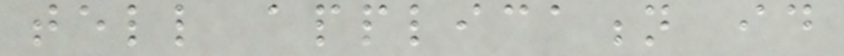tell application id
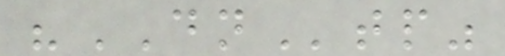"DNtp"
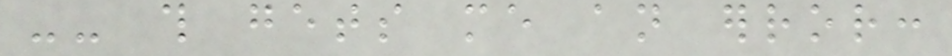-- this gets me an error:
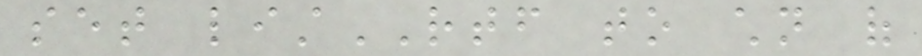set listRTF to children of
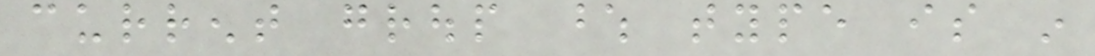current group whose type is in
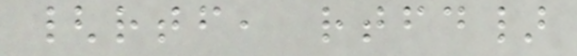{rtf, rtfd}
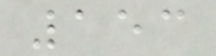153
